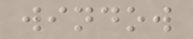window
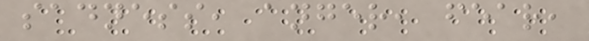sadness, anger, fear,
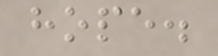hope.
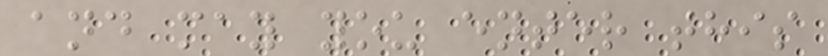and may you enter this
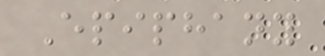Epiphany
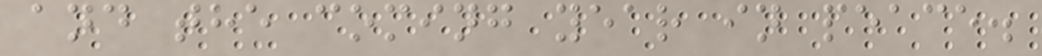and the coming year in peace.
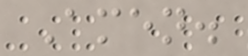Amen.
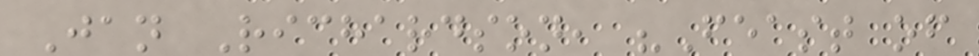Jan Richardson, "Feast of
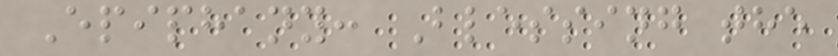Epiphany: Blessing the
